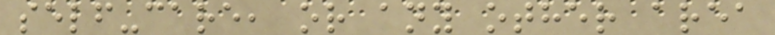self-care, or any other area
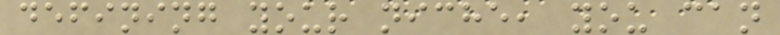defining your niche, you can
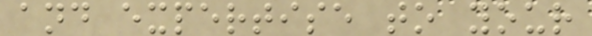and expertise to your
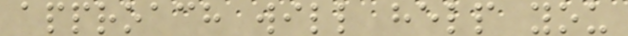approach will help you
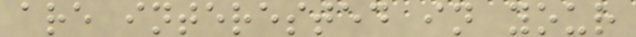are interested in your
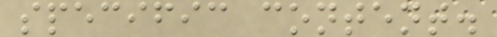specific content.
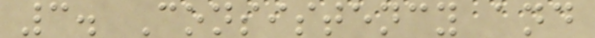3. Consistency and
